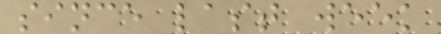since last week
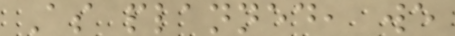As planned, we
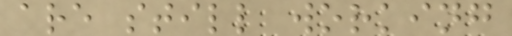are still working
